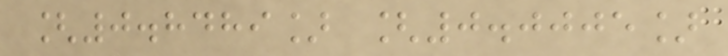[0.8489] [0.0005]
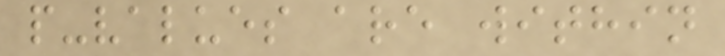p-values are within
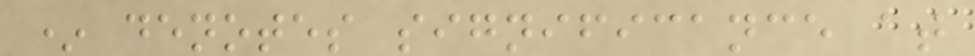* denotes significance at
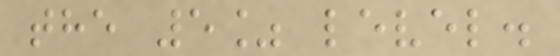the 5% level.
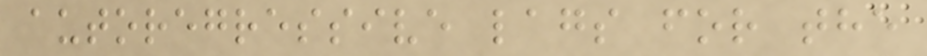autoregressive lags for the
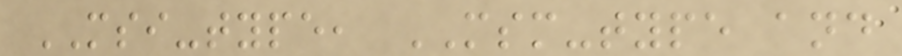MSI-type, MSM-type and
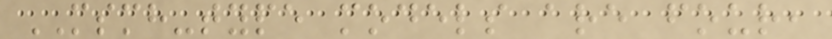MSMH-type models are four,
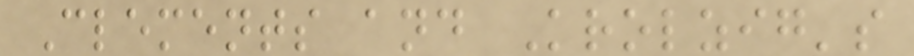Clements and Krolzig's
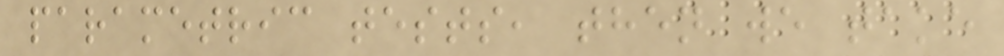parametric tests, then we take
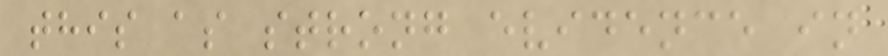this as strong evidence in
